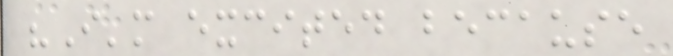"I'm excited because
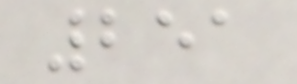251
